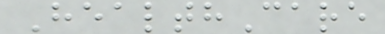HealthCare
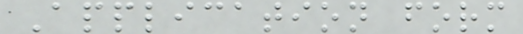Application form
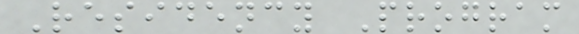Residency Program
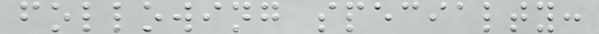following specialty:
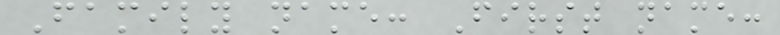Family name: First name:
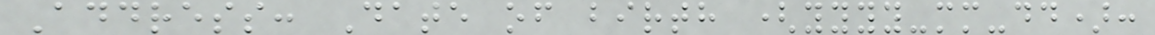Address: Date of birth (yyyy-mm-dd):
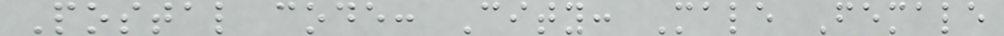Postal code: City: Male Female
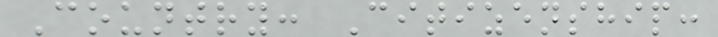Country: Citizenship:
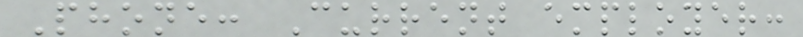Phone: Current employer:
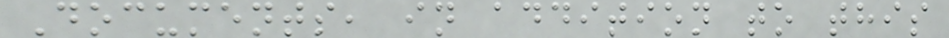Documents, in addition to this
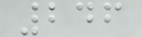246
